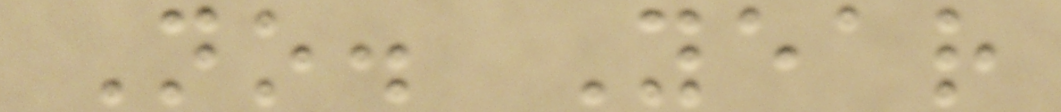No. Year
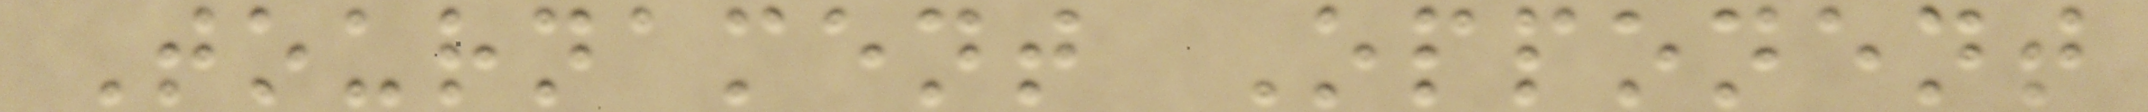Tournament Opponent
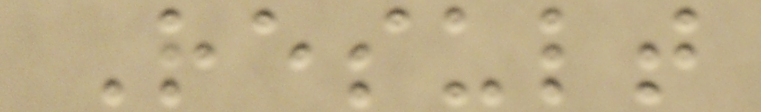Result
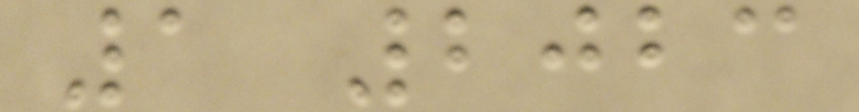1 2023
